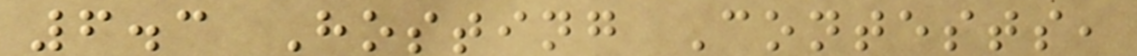6.3 Hosting Contests,
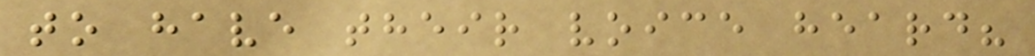to have their voice heard?
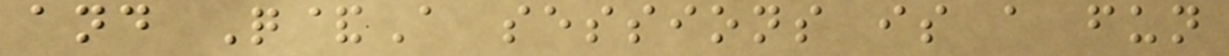and Q&A sessions is a fun
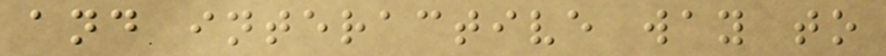and interactive way to
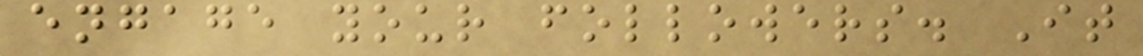engage your followers. It
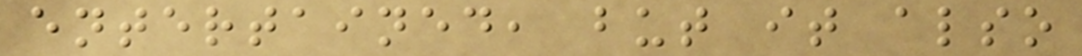entertained, but it also
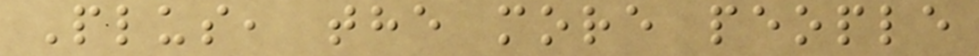Plus, the more people
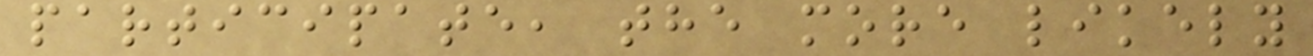participate, the more likely
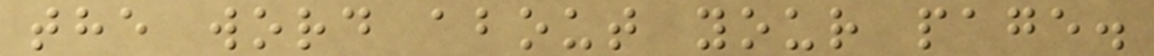the word about your page.
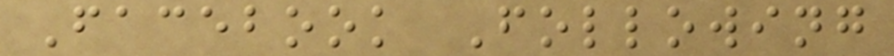Facebook Following
